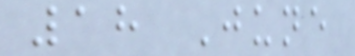18 June
